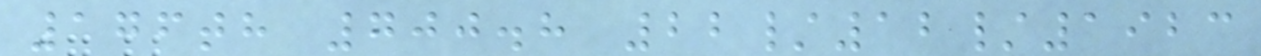176th 700.8 22/12/1923
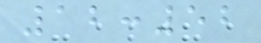12:52
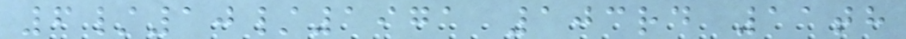6/10/1971 103rd 11th
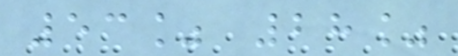53% 28%
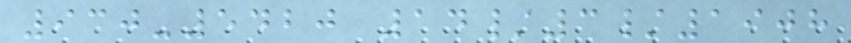930-5420 14/3/1908
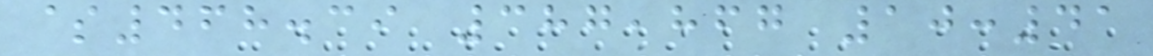$468.39 387,867 10:41
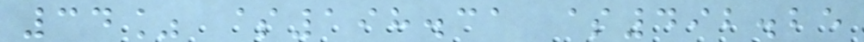34% $198.31 $492.25
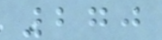270
